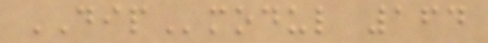DIPmodul 164
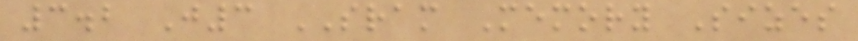3.2 J3 SRAM Memory Sizes
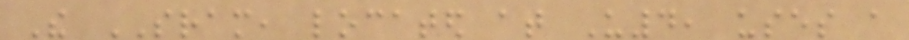The SRAM, located at U4, uses a
